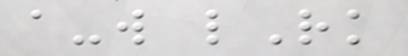a-w lRk
